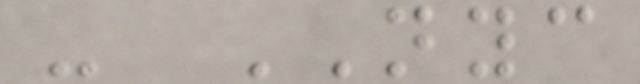- NYC
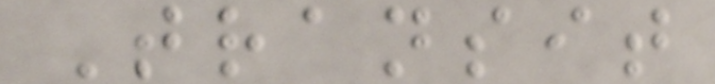Transit
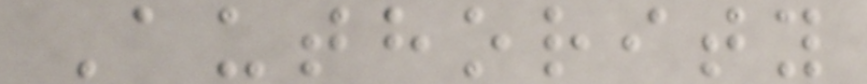Authority
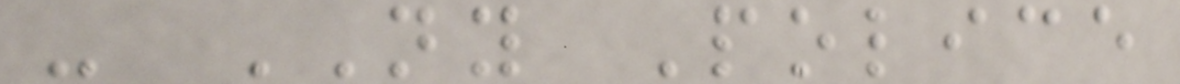- NY Police
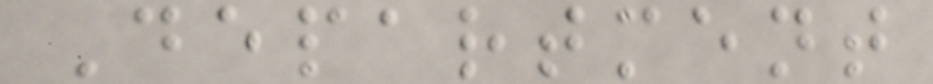Department
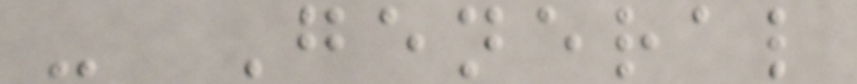- General
